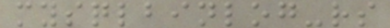mysqlbinlog-rs
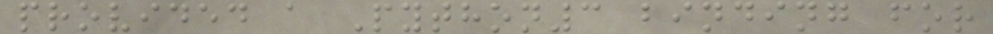provided a Python3 binding for
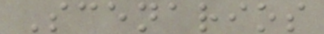Scenarios
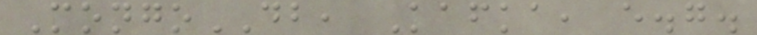MongoDB, Kafka, e.g.
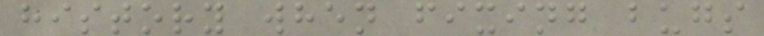history when fixing bugs
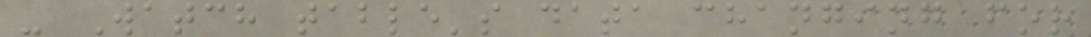- Watch table's data changing for
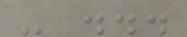- ...
